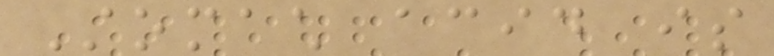Stomach acid is
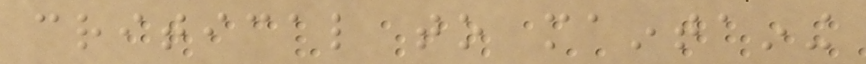critical to maintaining
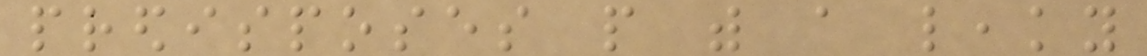predisposes people with a leaky
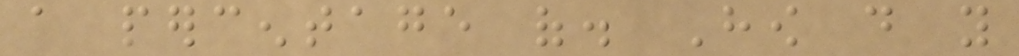a percentage of. How do you
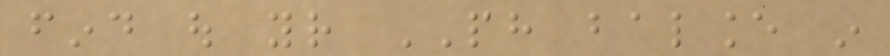find out your PH balance in
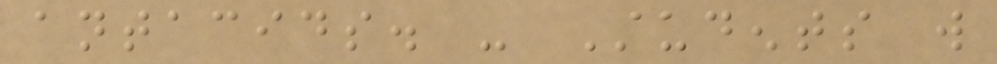antacids. - Students will
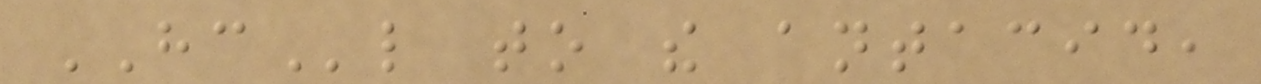HCl to the antacid,
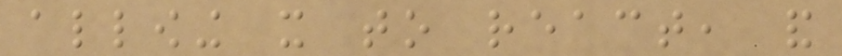allowing it to react, and
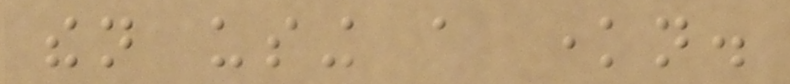then using a known.
